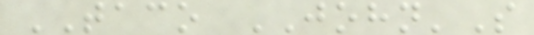TACO JOHN'S
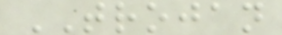TROJAN
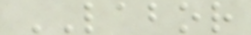LABOR
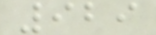929
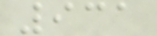931
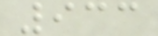933
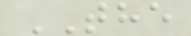THE
